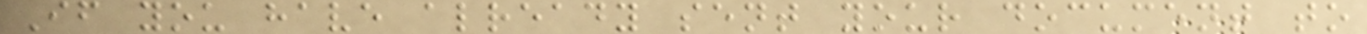If you have already sent your document to
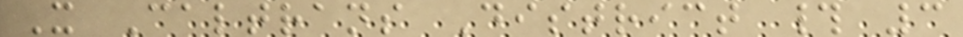X Caltrans District # 3
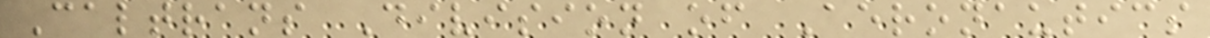Caltrans Division of Aeronautics
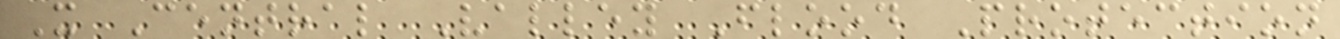X Central Valley Flood Protection
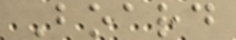Board
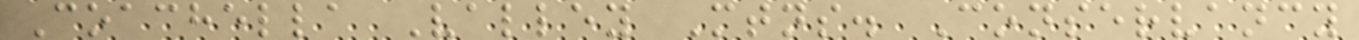Coachella Valley Mtns. Conservancy
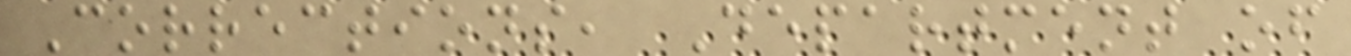Corrections, Department of
